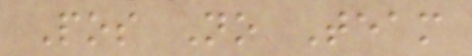Pos No Team
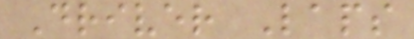Driver Laps
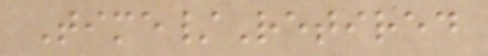Time/Retired
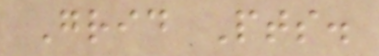Grid Pts.
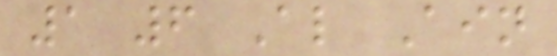1 6 Al Ain
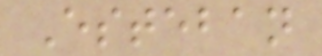Esteban
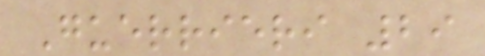Guerrieri 29
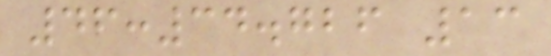46:34.726 13
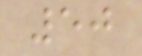50
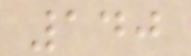140
